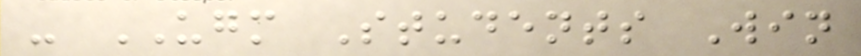- UGM Students Win
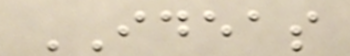IDEAS
